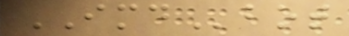IMDbot
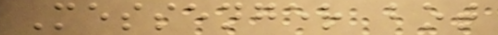Messenger bot
